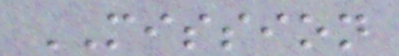MISSION
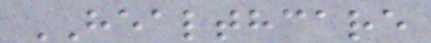HEALTHCARE
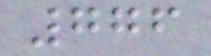776
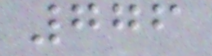776
